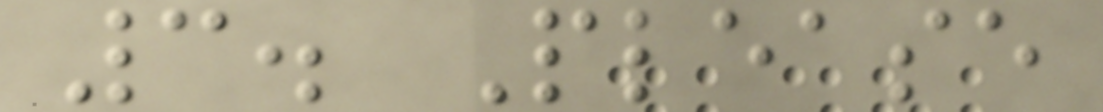3. Please
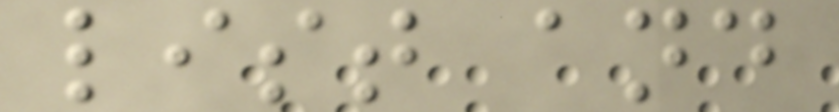list and
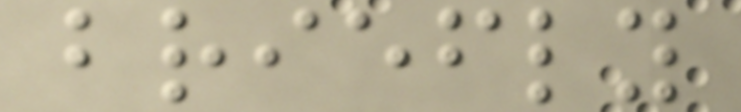briefly
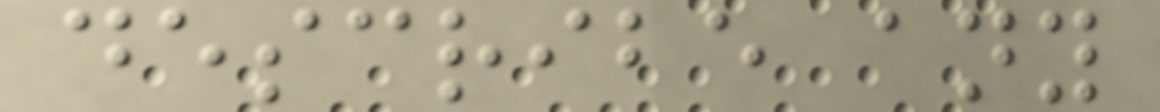describe any
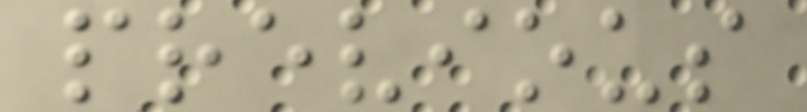previous
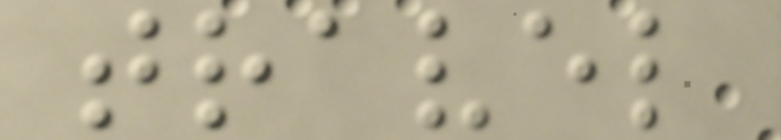travel
